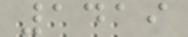1419
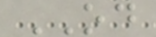OD
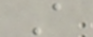A
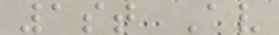1st Av
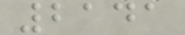2141
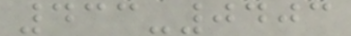433-0403
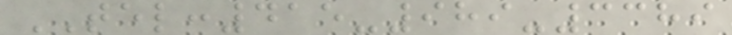TEL:415-989-3389
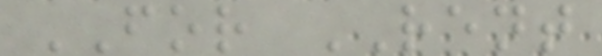FOR RENT
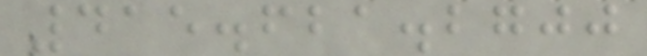415.621.2700
